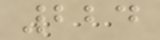224
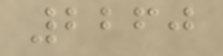2260
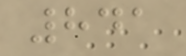841
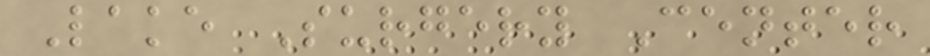Lake Surgery Center
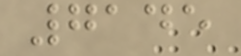7145
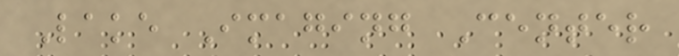Lake Imaging Center
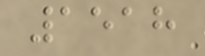1518
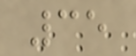35
